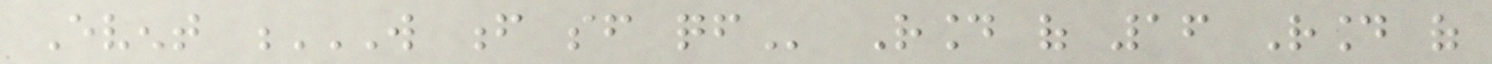Event W F SF QF Round of 16 Round of
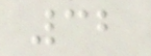32
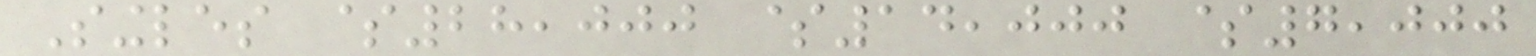Singles $28,000 $14,000 $7,000
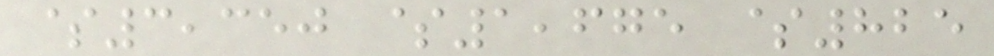$3,350 $1,675 $825
